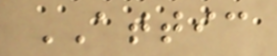ATTIC
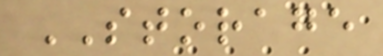STORAGE
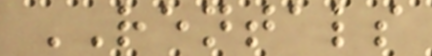RENTALS
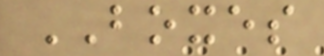BOXES
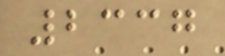2337
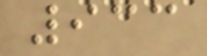933
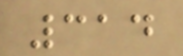314
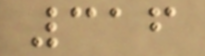316
